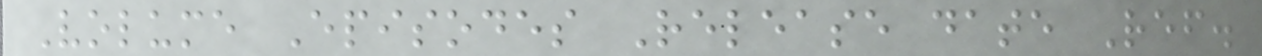Volume Episodes Release date Ref.
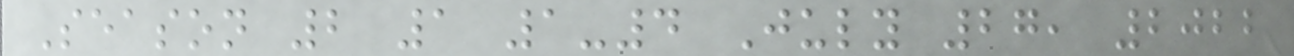Season 2 1 1-4 July 27, 2022
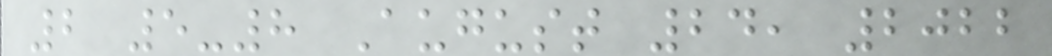2 5-8 August 24, 2022
